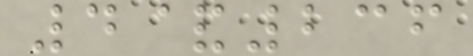4&236
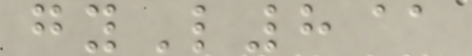gyL8@
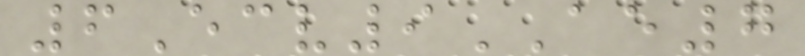6Ecv9AE7
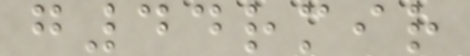g44rmir
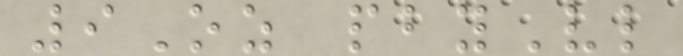9Oz pbyVl
